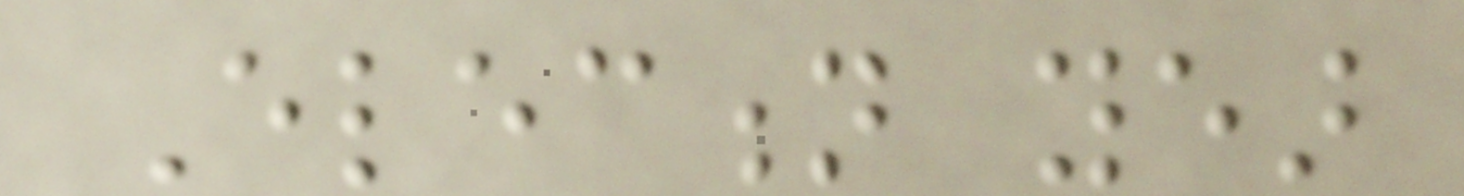Election year
